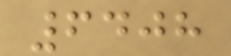6408
